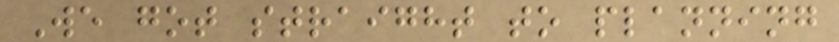We got straight to planning
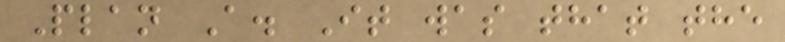Plan A. It was that the
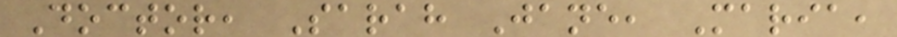Doctor, Sarah Jane, Maria,
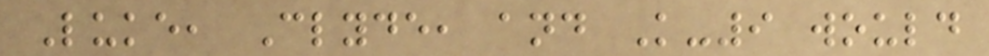Luke, Clyde, and K-9 would
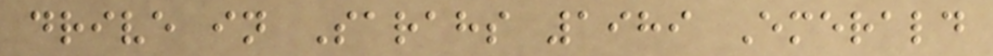drive in Sarahs 1989 Emerald
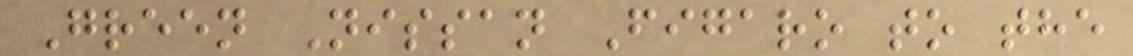Green Nissan Figaro to the
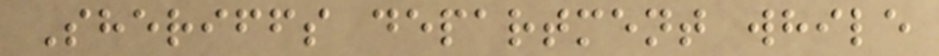Sheriffs department while
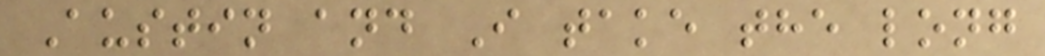Austin and I take the long
